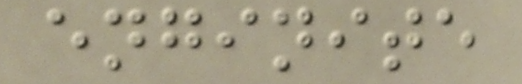enginite
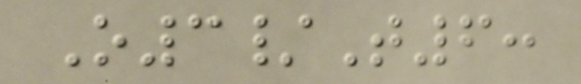O3/T6:
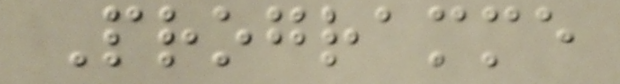Programme
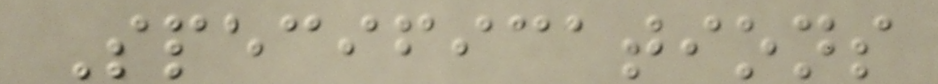Specifications
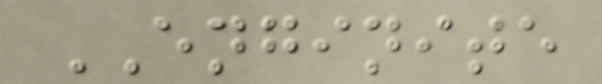ENGINITE
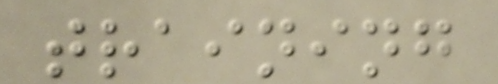training
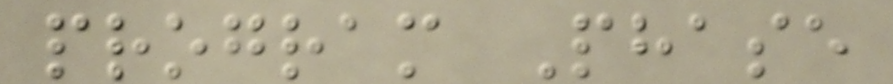program Phase
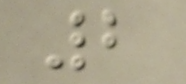2
